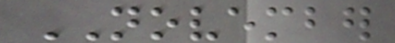NOVEMBER
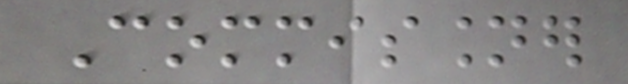Commissioner
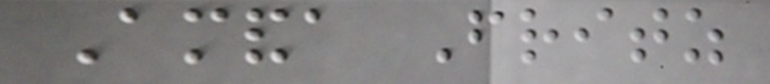Amanda Fritz
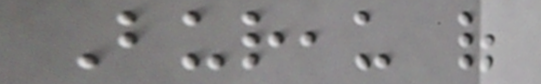Bureau of
